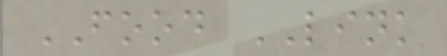FOOD LINK
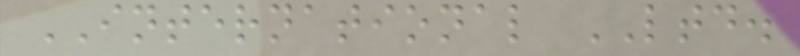INTERNATIONAL LTD.
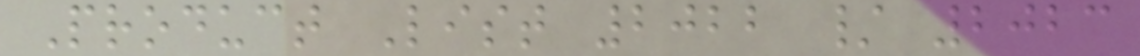Product List 2022 / 2023
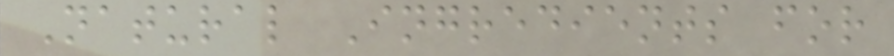Natural Ingredients for
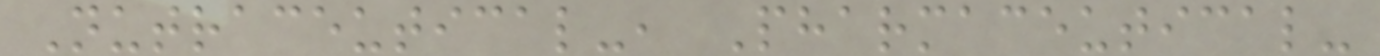Nutraceutical-, Pharmaceutical-
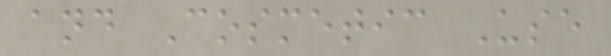and Cosmetic Use
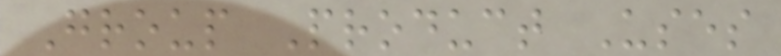Group Product Uses
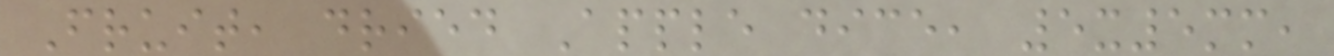Fruit, dried Apple dice, 5x5mm,
